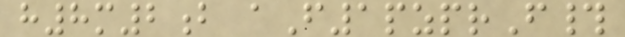h8m2b aF1pzprF#
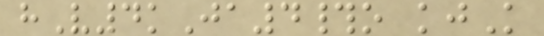hV4kJa4#o kjK
